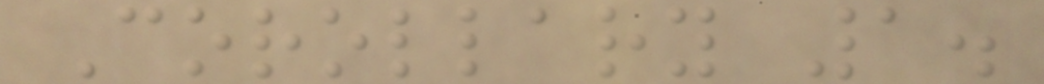Corollary 1.
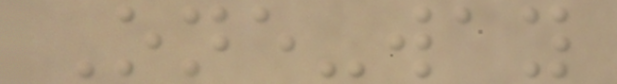One-way
